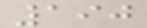190
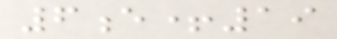6e+19
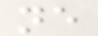ne
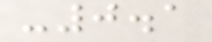-0.1
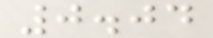0.04
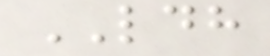LDH
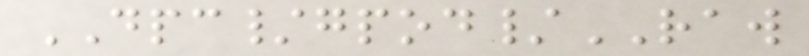DPC/gpod/RAW
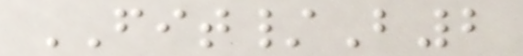FIT/B2
